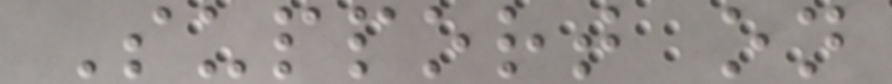Support on
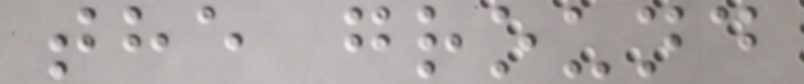the ground
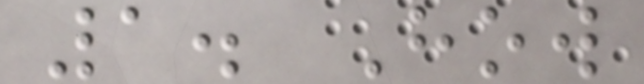1. How
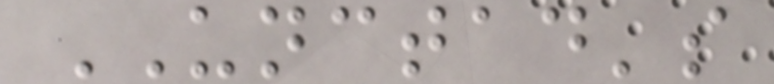UNCTAD's
